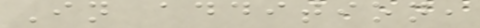In addition,
